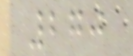270
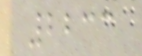2233
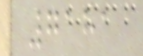7181
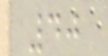40
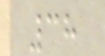38
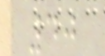40
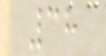38
